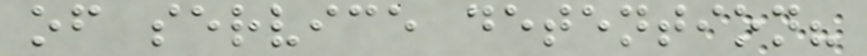of service detention?
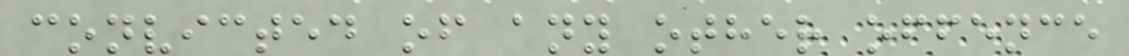convicted of any other offence
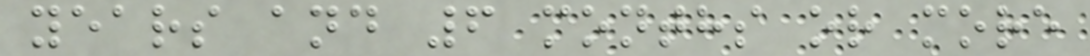years and 6 months or more
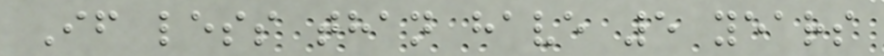If less than have 5 years
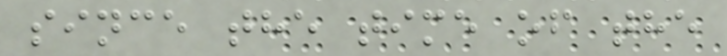since the time of the
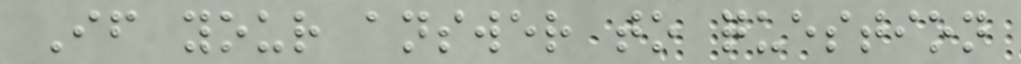If your answer to question
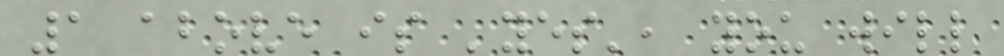1 above is 'yes', you will
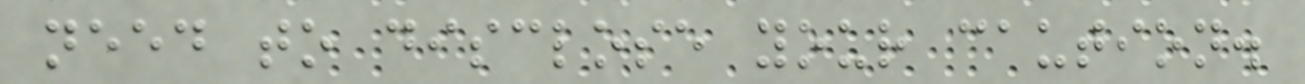need to disclose your caution.
